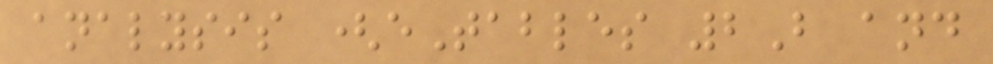analysis (eTables 2B and
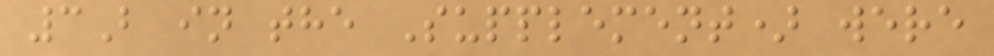3B in the Supplement) were
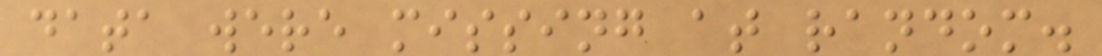data were missing at random.
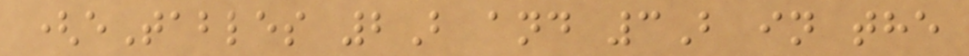(eTables 2B and 3B in the
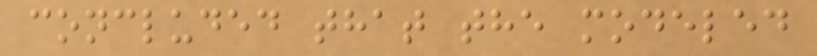concluded that the modeled
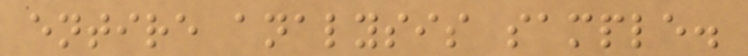entire analysis sample.
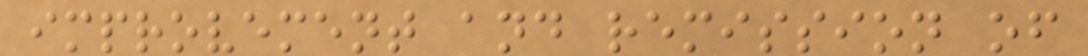improvement and remission of
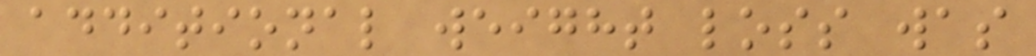additional weight loss was
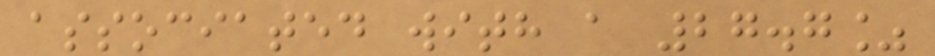associated with a 27.7%
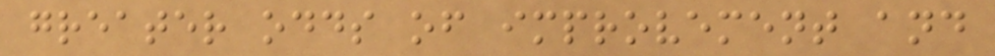greater odds of improvement and
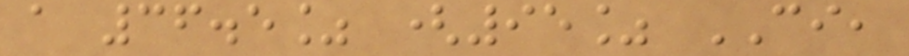a 36.5% (95% CI,
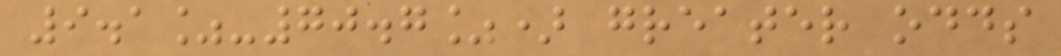9.1%-70.7%) greater odds
